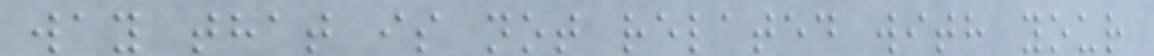way that is not related with your
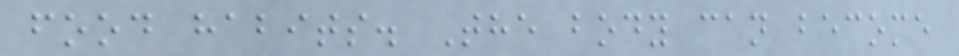food habits. The body can become
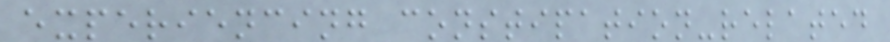experiencing constipation-related
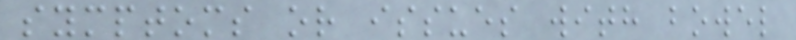symptoms or issues with bowel
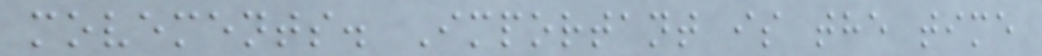movements. Important is the time
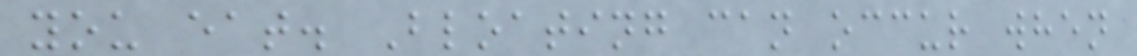you eat. Bloating can occur when
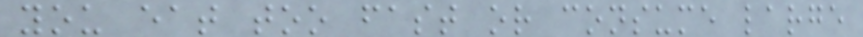you eat too fast or consume large
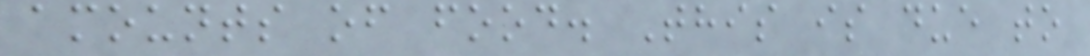amounts of food. This is due to
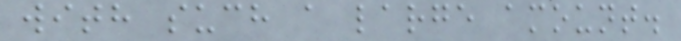with such a large amount.
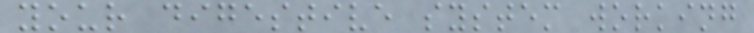your digestive system working
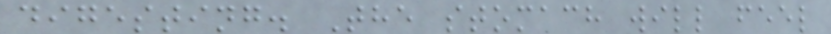digesting. The stomach will feel
